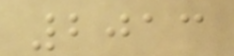2013
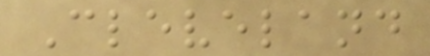Cleveland
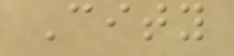City
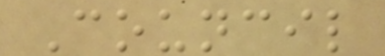Council
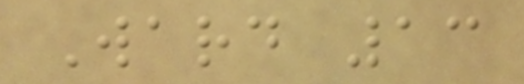Ward 13
